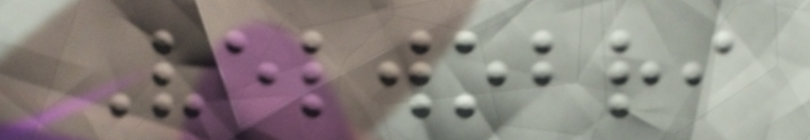Velwobri
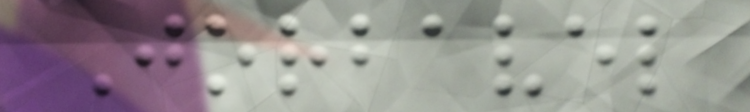Jorbavel
